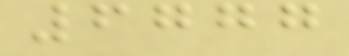6777
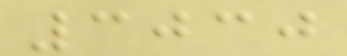3030
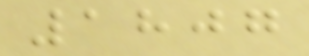1807
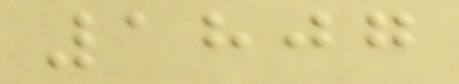1807
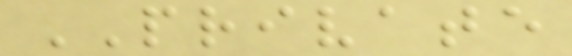PRIVATE
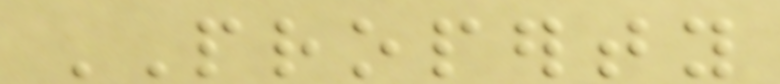PROPERTY
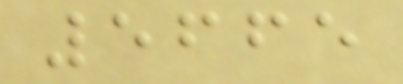5665
